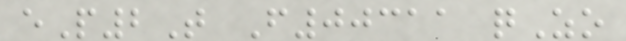eP2T F00311 qZo
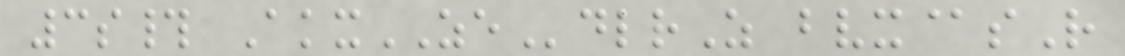3s# AkxZEdlrZ bvx@sR
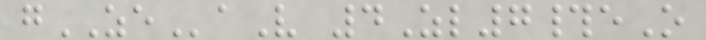gZEaV 4Zl7#eO
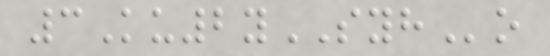3Ku2ySYHo
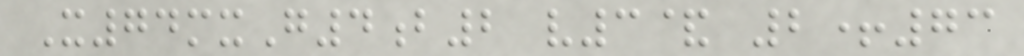X74mxG4b2 v3& 2+73
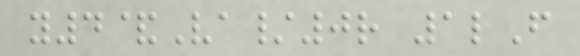y4&Va/0r 1lF
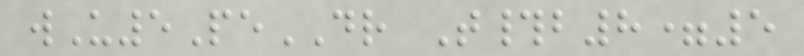wU5PeDR T#b8=5
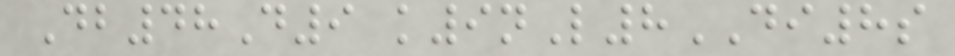Db48D9 k9nL8DI8s
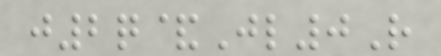j2q&Jl0R
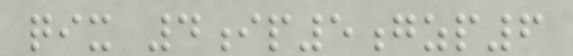qix 4ip5gzp6
